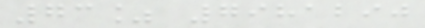73% 7981290
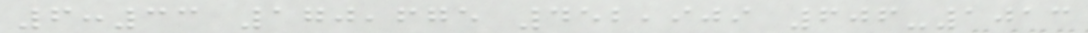6:33 170,675 452,909 606-1013
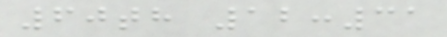60th 12:31
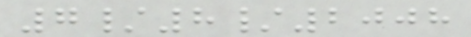7/8/2008
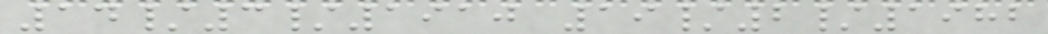14/3/1910 19/2/1982
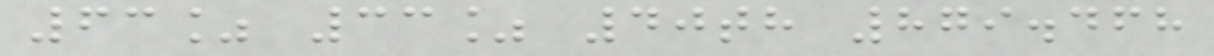63% 33% 40th 879.468
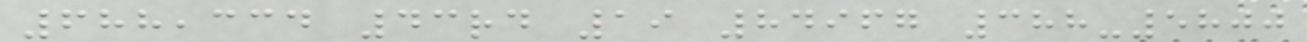688,334 43rd 19 84967 388-5800
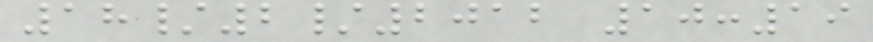18/2/2012 10:19
